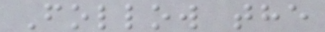Follow the
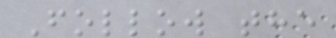Follow the
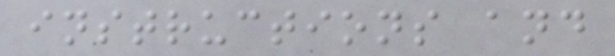instructions and
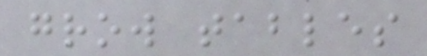grow tables
